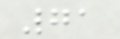71
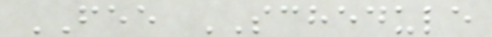FEE SCHEDULE
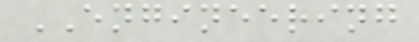ENGINEERING
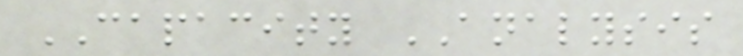CAPACITY ANALYSIS
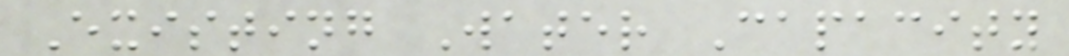Existing Water Capacity
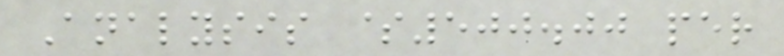Analysis $500.00 per
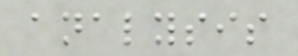analysis
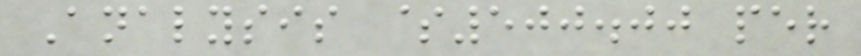Analysis $500.00 per
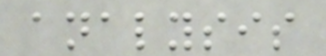analysis
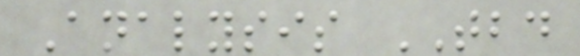Analysis TBD
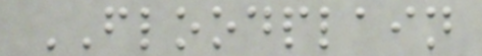FLOODPLAIN
